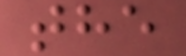the
